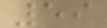59
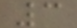3
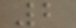2
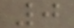0
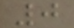0
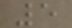5
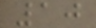10
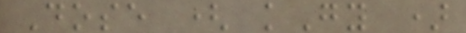Dose ( kGy )
